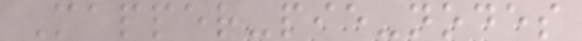Mapper-pie-nodes
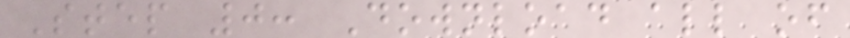Step 0: Download all of
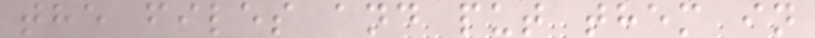the files and put them in
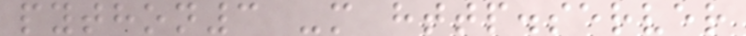python3 -m http.server
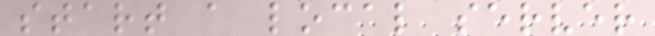start a local server
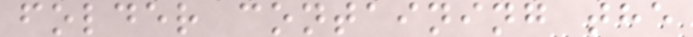folder containing the
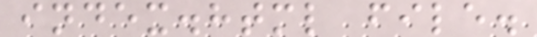index.html file.
